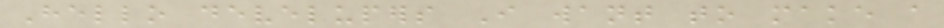Hello develupers I want to make a
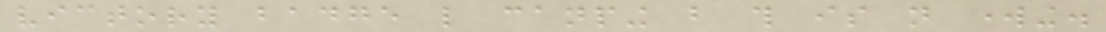victory badge like canping but this is not working.
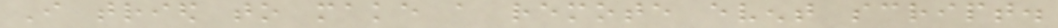I tried to make a remote event script.
